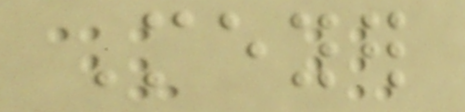Meyer
